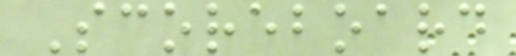Scoreboard
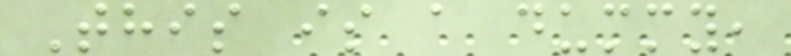This is a dummy,
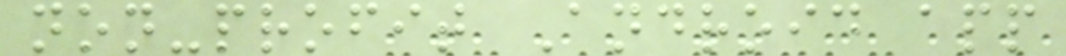non-profit Android app
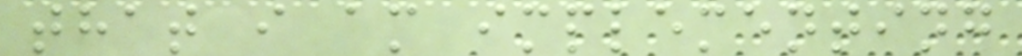that i am implementing
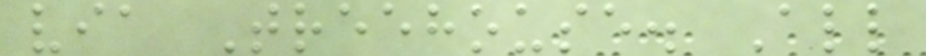via Treehouse. All
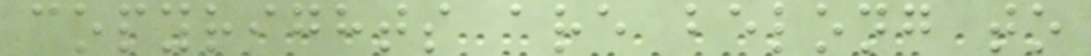copyrights are belong to
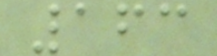163
